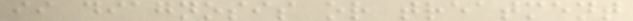ii diagnosis or treatment
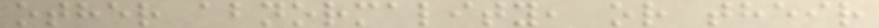other abnormality, or their
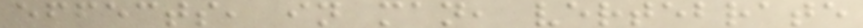effects, in man, vertebrate
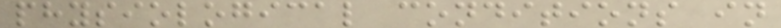physiological conditions in
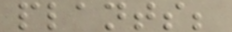plants;
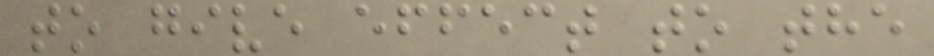to give effect to the
